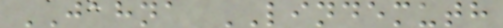JAHNA LINDEMUTH
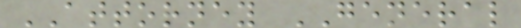ATTORNEY GENERAL
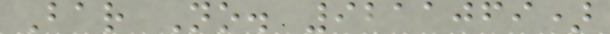Bar No. 9211069)
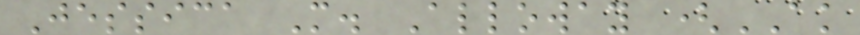Jessica M. Alloway (AK
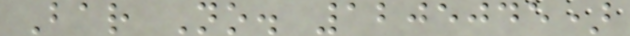Bar No. 1205045)
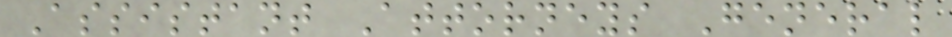Assistant Attorneys General
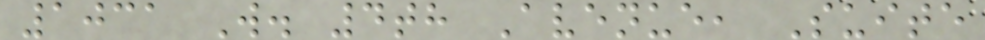1031 W. 4th Avenue, Suite
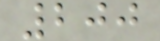200
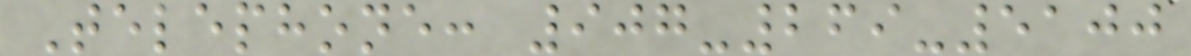Telephone: 907-269-5100
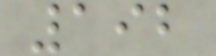192
